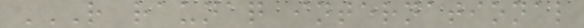R RAUNAQ INTERNATIONAL
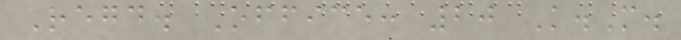Regd. Office: 20 K.M.
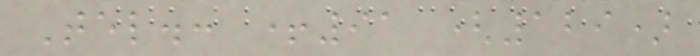Tel.: +91 (129)
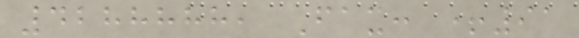4288888, Fax: +91
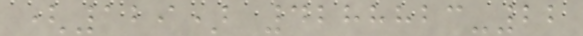(129) 4288823-22
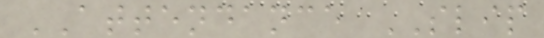ATTENDANCE SLIP
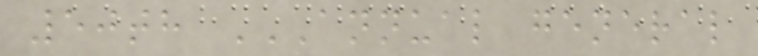50th ANNUAL GENERAL
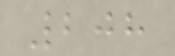208
